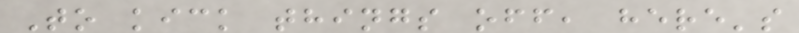To kick things off, here's
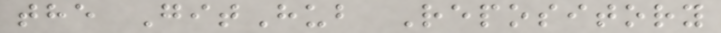the GitHub Repository
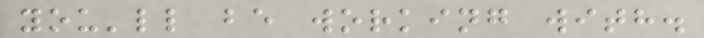you'll be working with.
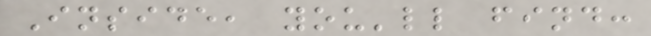Inside, you'll find:
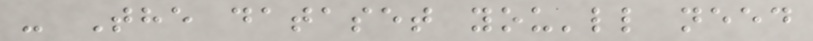- The dataset you'll need
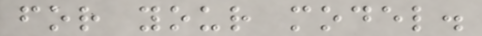for your model.
